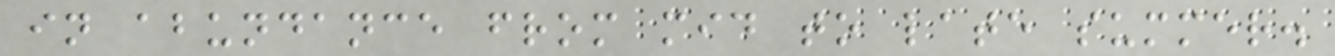in abundance from mid to late summer.
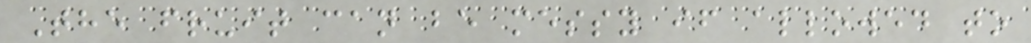The fruit can be messy if allowed to
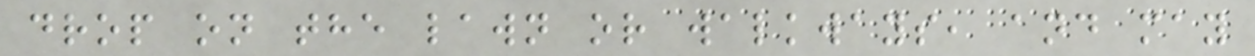drop on the lawn or walkways, and may
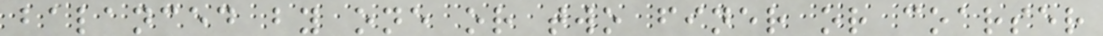balanced by one or two finer or coarser
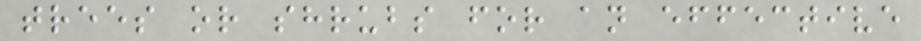trees or shrubs for an effective
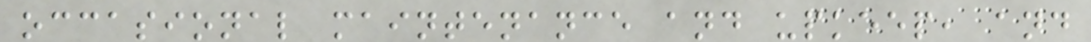occasional maintenance and upkeep, and
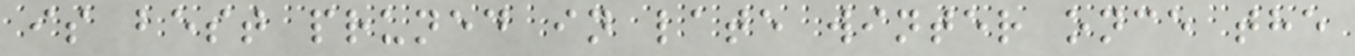is best pruned in late winter once the
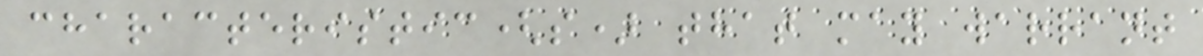characteristic(s) that may warrant
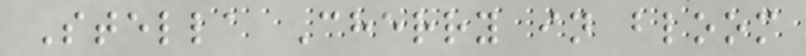Stella Cherry in bloom
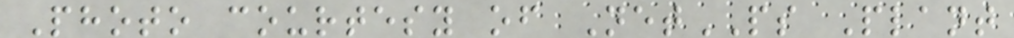Photo courtesy of NetPS Plant
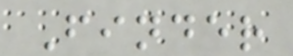Finder
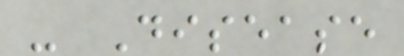- Disease
